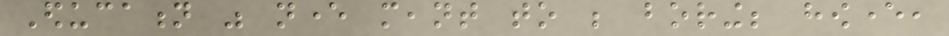Education was never meant to be boring; however,
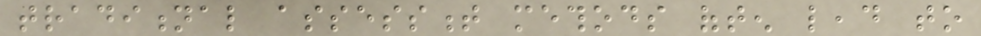traditional assessment methods often lead to
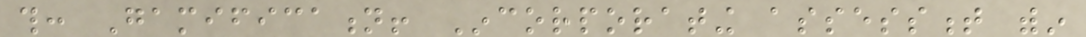this: Gamification! Incorporating assessment within
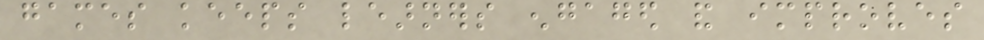games keeps learners engaged and improves
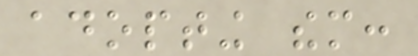adopting them:
